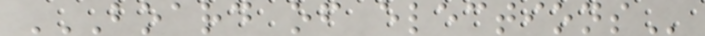BOARD OF ELECTIONS
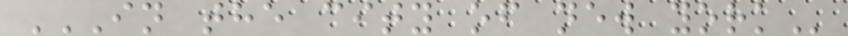IN THE CITY OF NEW YORK
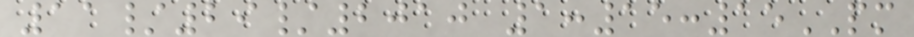11/29/2010 1:15:15PM
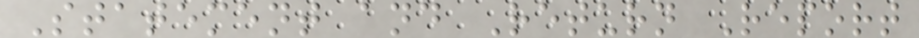Statement and Return Report
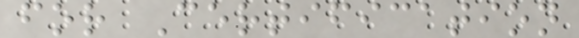for Certification
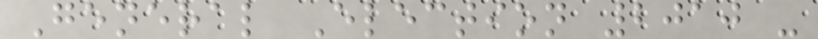General Election 2010 -
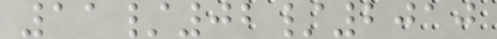11/02/2010
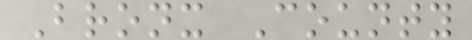Bronx County
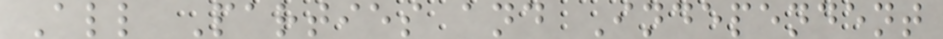All Parties and Independent
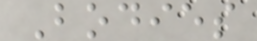Bodies
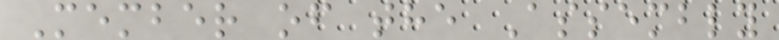Member of the Assembly
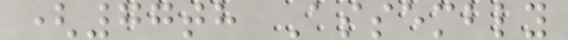(77th Assembly
